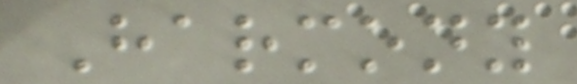Harmony
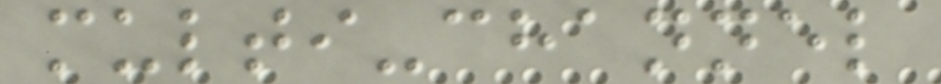multi-channel
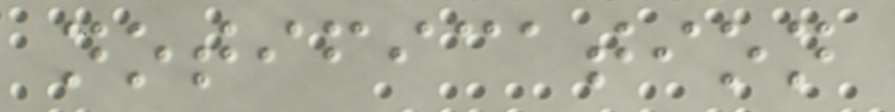notification
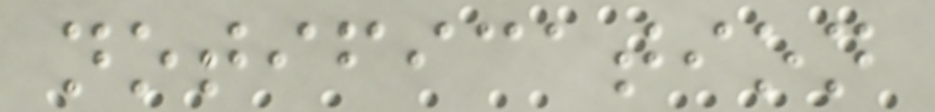notification
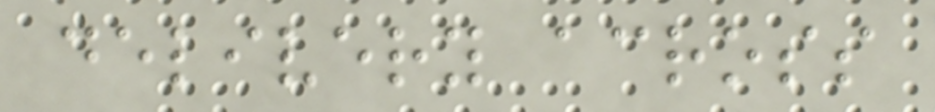delivery across
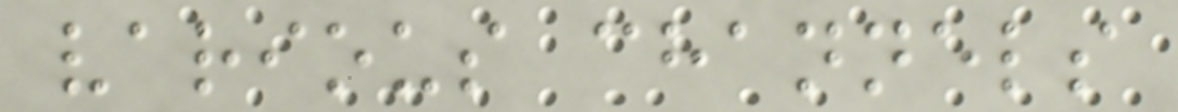various channels
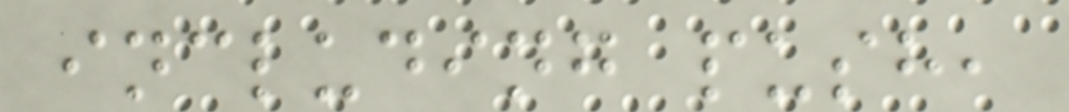including push,
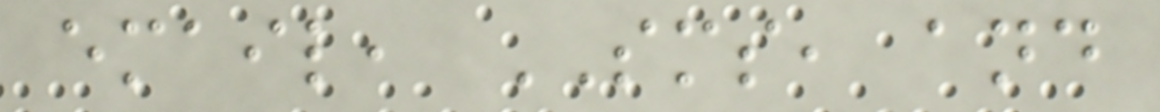email, SMS, and
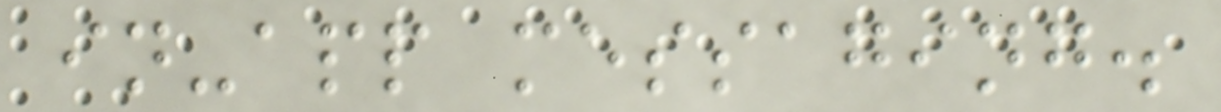in-app messaging.
